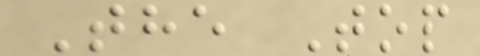The Top
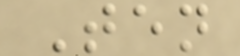Ten
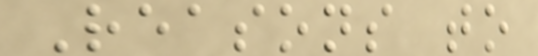Reasons to
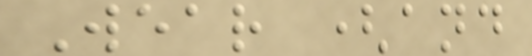Wear (and
